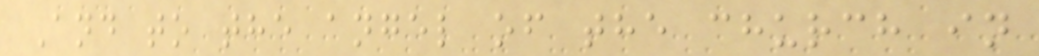And to the angel of the church in
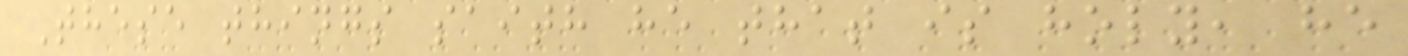These things saith he that is holy, he
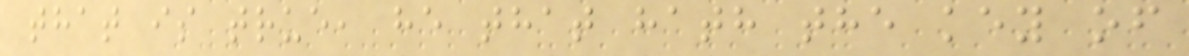that is true, he that hath the key of
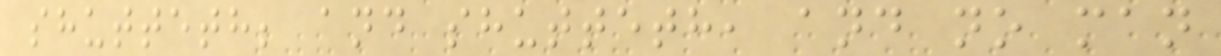shutteth; and shutteth, and no man
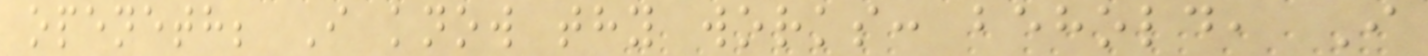openeth; I know thy works: behold, I
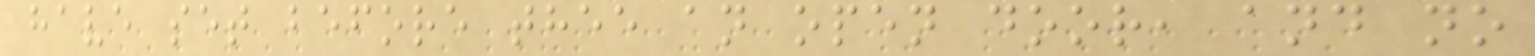have set before thee an open door, and no
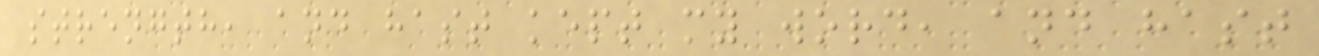strength, and hast kept my word, and hast
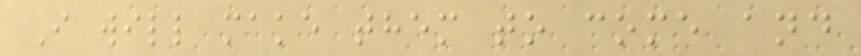I will make them to come and
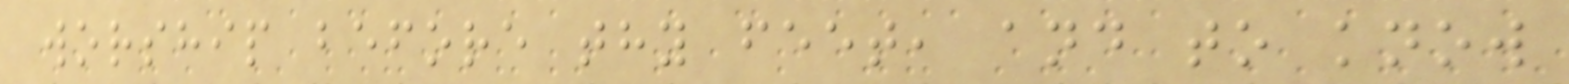worship before thy feet, and to know
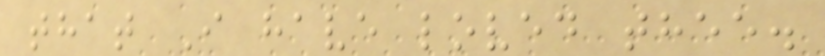that I have loved thee.
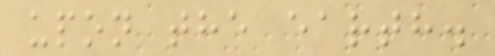upon the earth.
